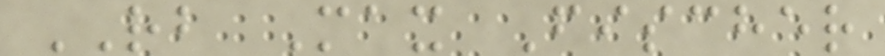RB Max Fischer
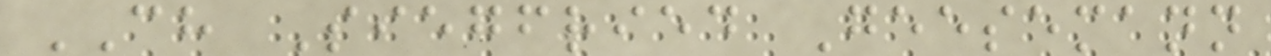CH Siegfried Geesemann
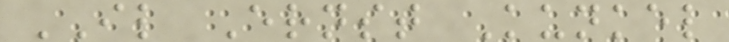IL Ernst Kunkel
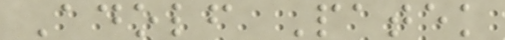Adolf Patek
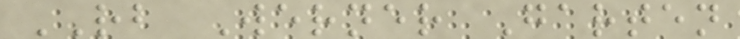RB Werner Garten
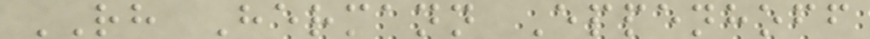RH Hermann Eppenhoff
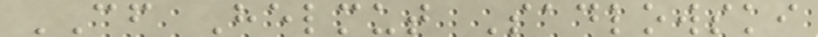CF Helmut Sadlowski
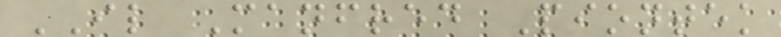IL Manfred Piontek
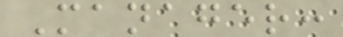Manager:
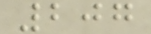207
